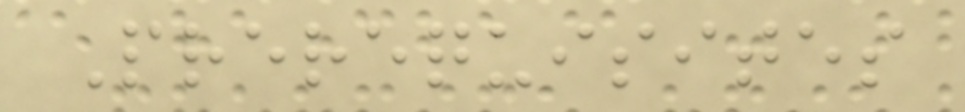Prerequisites
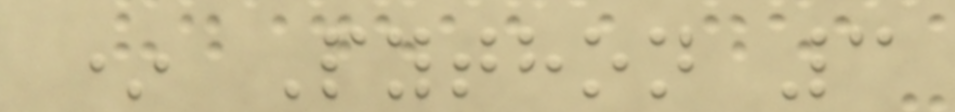* Python 3
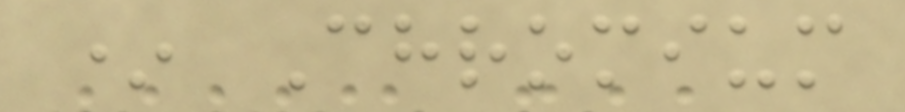* Chromium
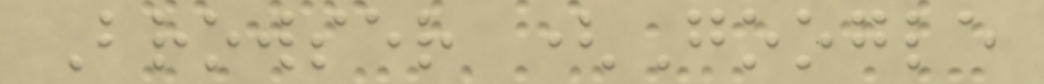Browser (Google
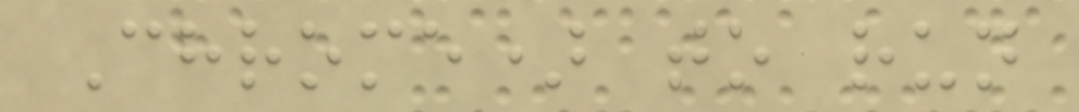Chrome) to run
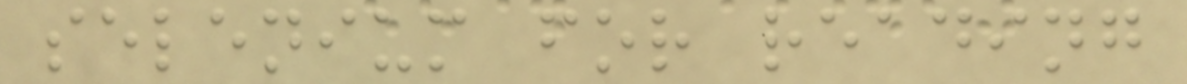selenium for reading
